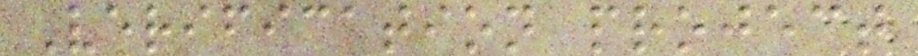Verification project
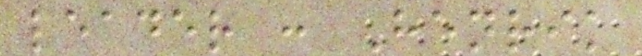leader : Henrik
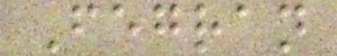Fegran
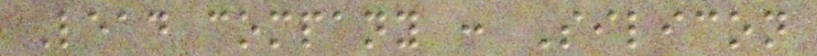Lead company : Silicon
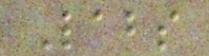Labs
